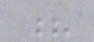?
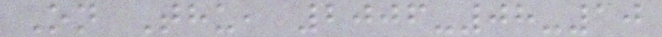On Thu, 2006-08-10
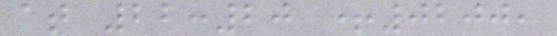at 22:20 +0200,
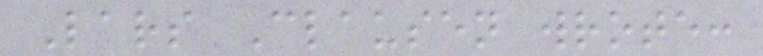Lars Clausen wrote:
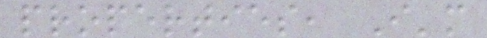properties, I'm
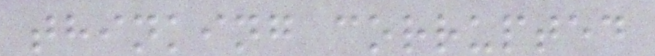thinking corrupted
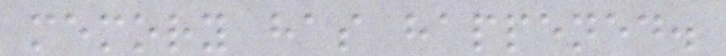memory has happened.
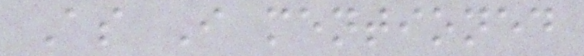As I mentioned
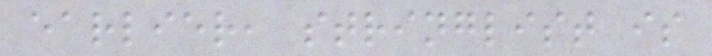earlier, stringlist is
